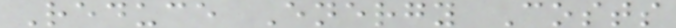Reduce Energy Costs
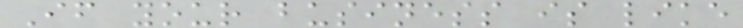If your business is like
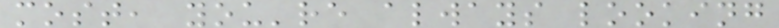most, you're always looking
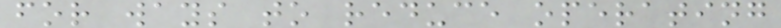for ways to reduce operating
